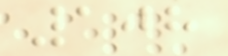108
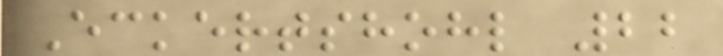Eckertshohl 22
